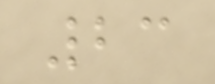23
